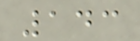143
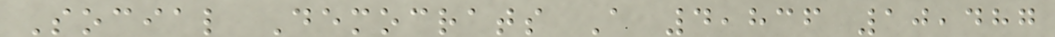Social Democrats A 4,836 10,487
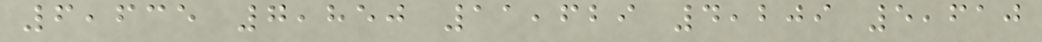6,635 7,850 11,629 4,209 5,610
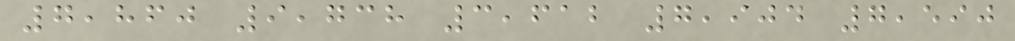7,860 9,738 3,612 7,904 7,590
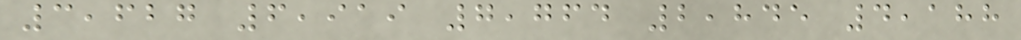3,627 6,919 7,764 2,845 4,188
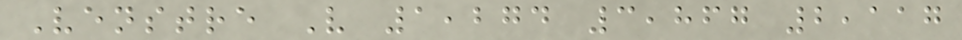Venstre V 1,274 3,867 2,117
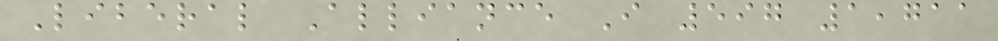Liberal Alliance I 597 1,711
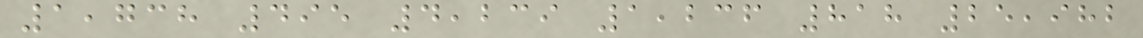1,738 495 4,239 1,236 818 25,982
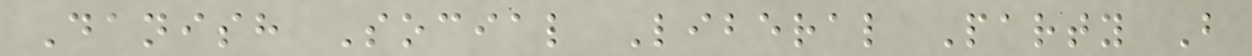Danish Social Liberal Party B
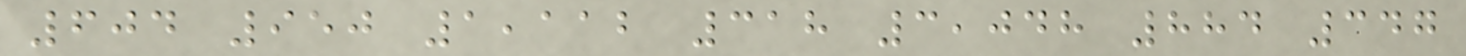604 950 1,112 318 3,048 884 347
